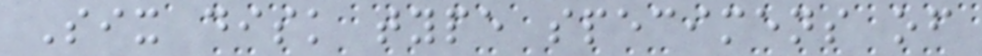Six disk type specimens of
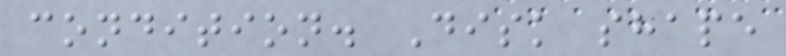condition. Disk shape
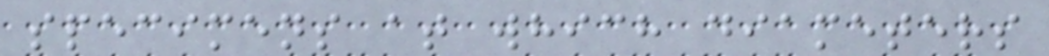specimens at which diameters
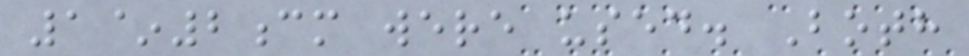1~2cm were used. Both
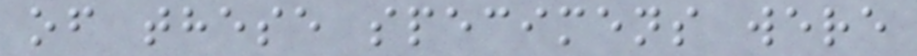of these specimens were
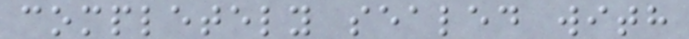completely sealed with
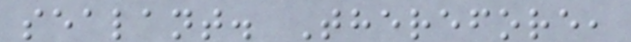sealant. Therefore,
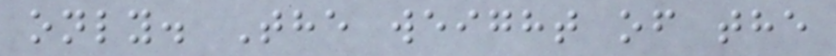only. The weight of the
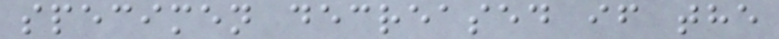specimen decreased if the
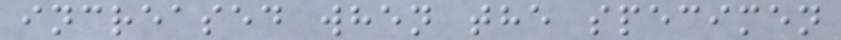increased when the specimen
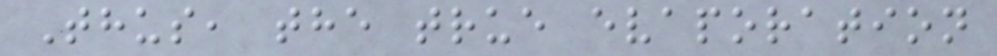Thus, the true evaporation
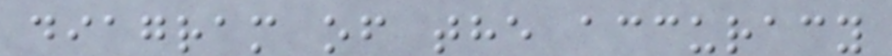diagram of the accuracy
